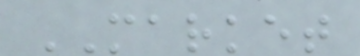MARKET
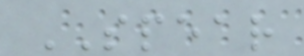SPEAR
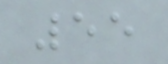55
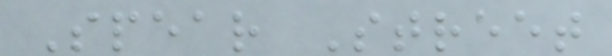Spear Street
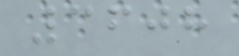3608
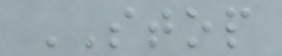STOP
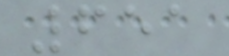651
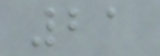21
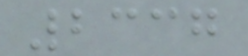2337
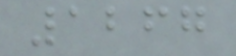1267
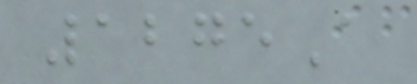1275A
